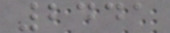2441
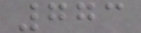773
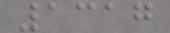1317
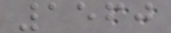1560
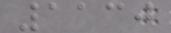1130
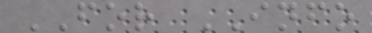FOR INFO
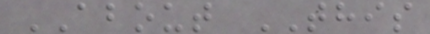ABOUT THIS
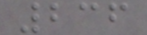236
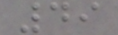49
